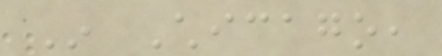In Chicago,
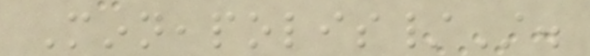Minneapolis/St.
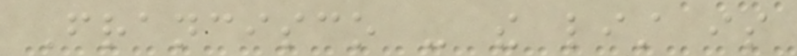Francisco - the list is
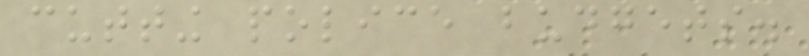cutting police budgets.
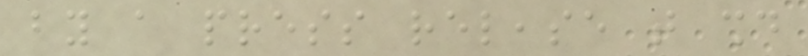by a press release that should
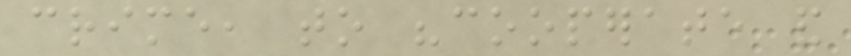crime, to "cooperate and
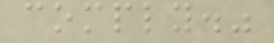comply."
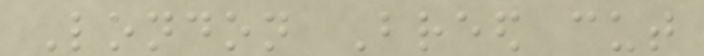London Breed cut
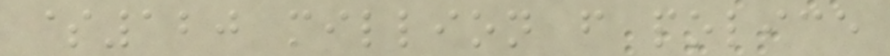$120 million from police
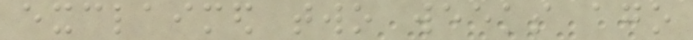exclaimed two weeks ago
